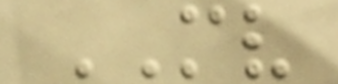MV
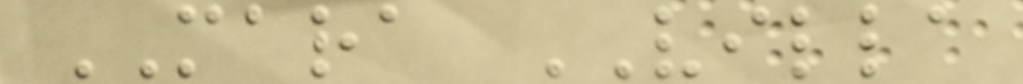MARA VILLA
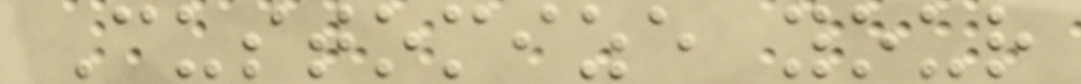Customize your
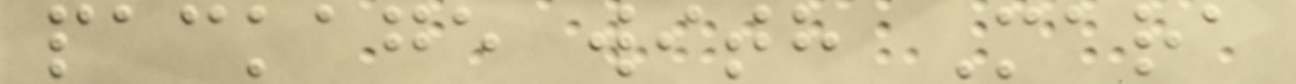package with Mara
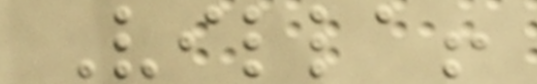Villa!
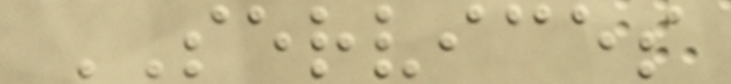SERVICES
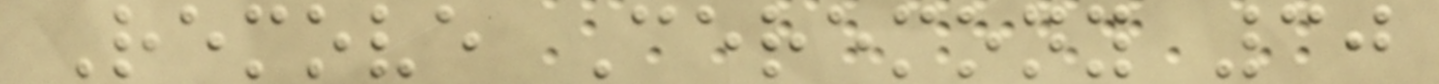Remove Ceremony 30
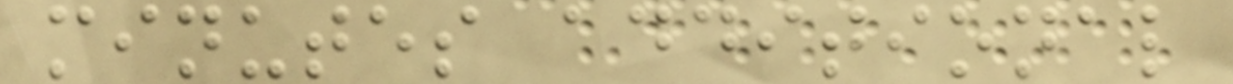minutes additional
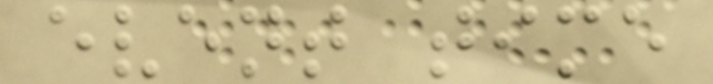event time
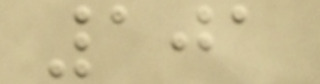101
